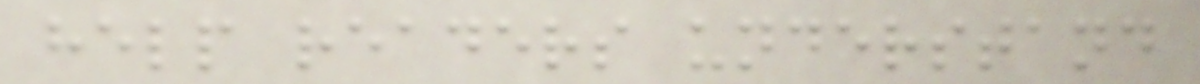help readers understand
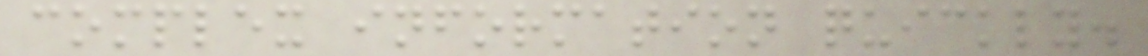complex information quickly.
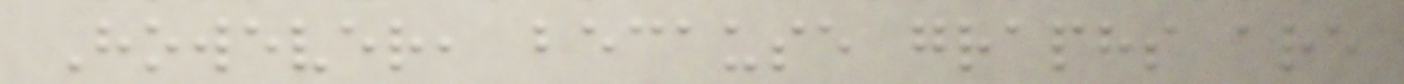However, because graphs are
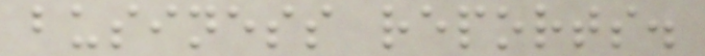business reports.
